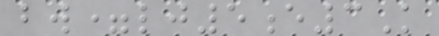bw=lj5e3K
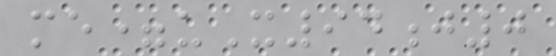me=uX94j0
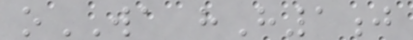oWA hH1j
